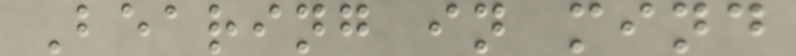Bearing in mind
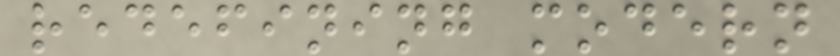redefining modern
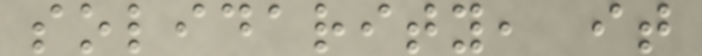solidarity, it
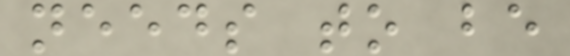needs to be
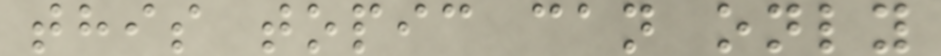this topic can only
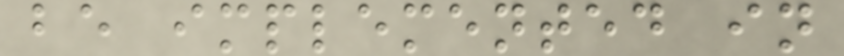be implemented in
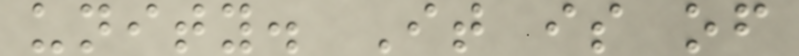unity. It is of
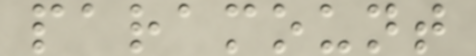paramount
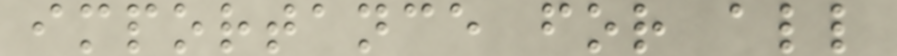importance for all
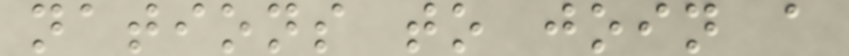nations to join a
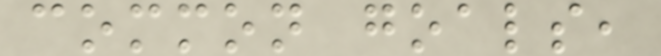common goals,
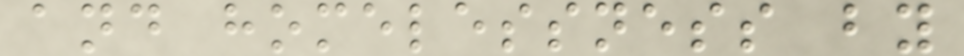and homelessness by
